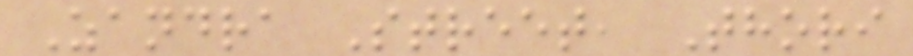Zandra Street, Thori
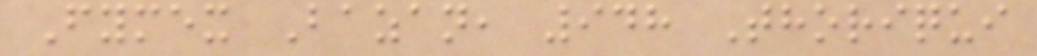Fymex Bazan, 948 Thoriqui
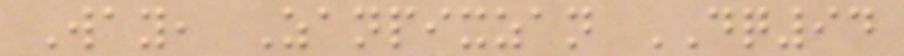Way, Zanpixzan DQ94
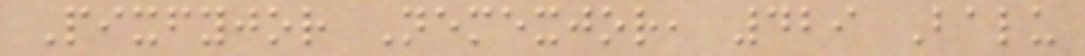Pixfyjor Nemexjor, 429 Balu
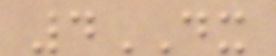4DX
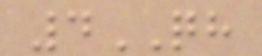4QH
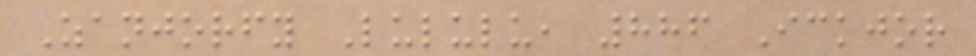Zanjorfy Lululu, 886 Ickjor
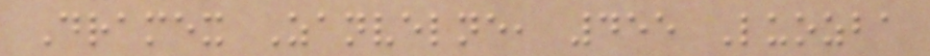Dramex Zanvelne, 455 Luozba
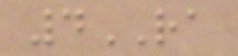4RA
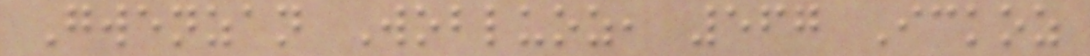Gwenzan Wobluoz, 567 Ickoz
